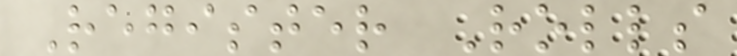Register Rolls
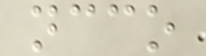ncco
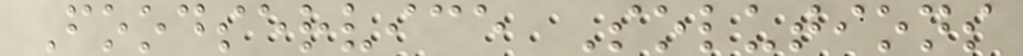Foodservice Solutions
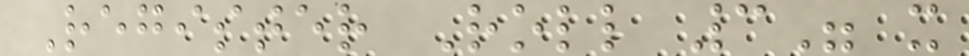Register Roll 3" x
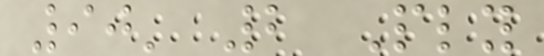90' 2 Ply
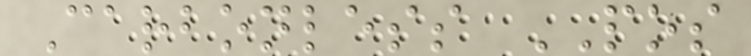Carbonless POS
